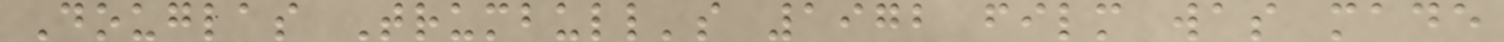Douglas Trumbull's 1972 film was made
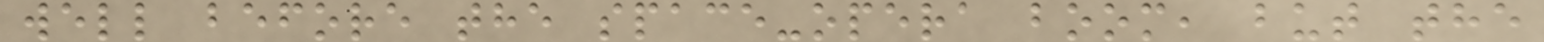well before the space-opera boom, but the
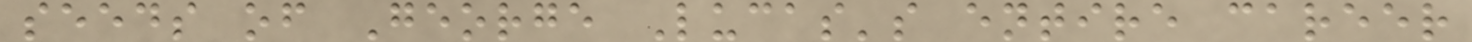seeds of George Lucas's entire career
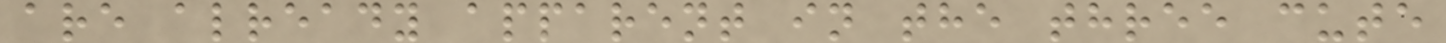are already apparent in the three cute
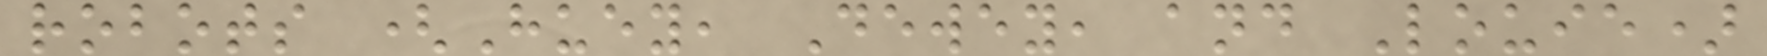robots (Huey, Dewey, and Louie)
